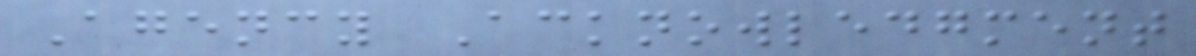Agency Acknowledgment
